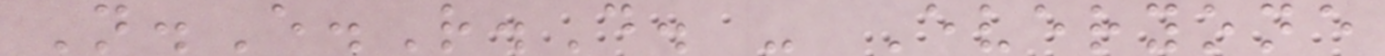N.E.R.D. - Everyone
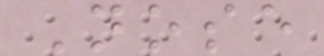Nose
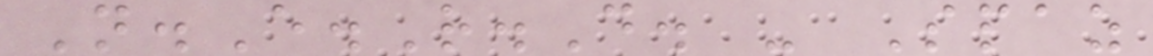N.E.R.D. - Spaz
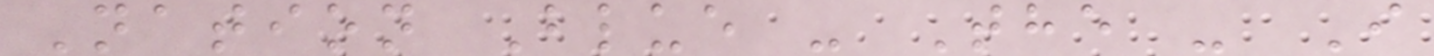Nation Blue - The - I
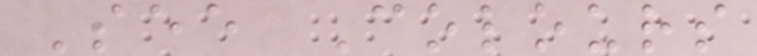See Colours
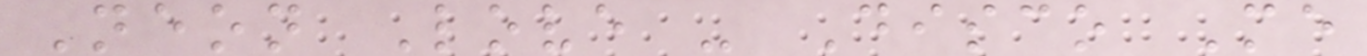Neon Love - Disco Me
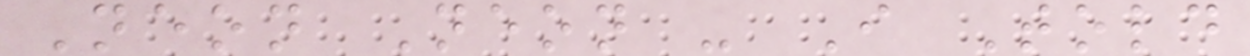Neon Neon - I Told
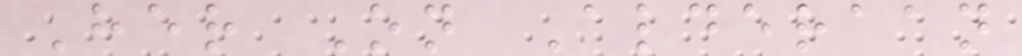Her On Alderaan
